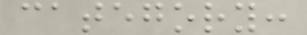category:
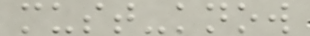must-know
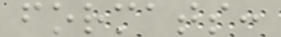formats:
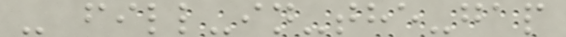- fill-in-the-gap
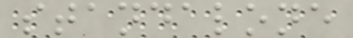standalone
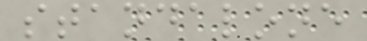standalone
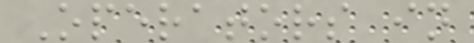Operators in
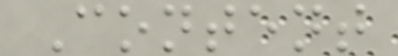Content
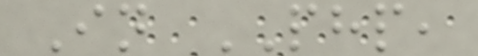In PHP,
